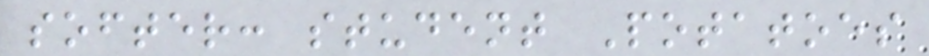softer: student Potatoes
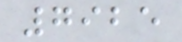7925
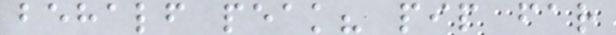behalf peak? pip far
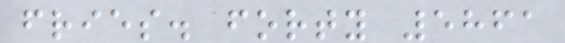fries. forty 5861
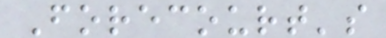Forecourt's
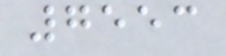7553
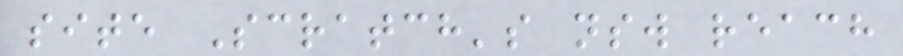site Scratch's nsw reach
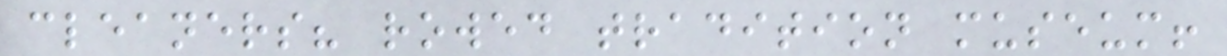cleaners? rowed tradition museum!
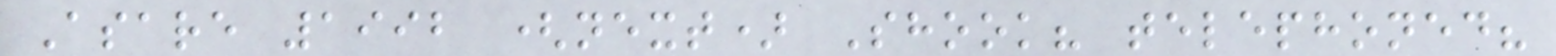Asare 1992 (next) Shook? telephoned?
